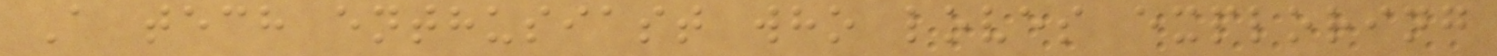A tech enthusiast who loves exploring
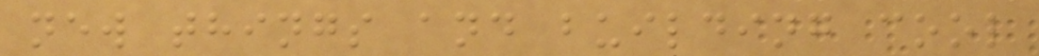new things and building cool
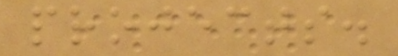projects.
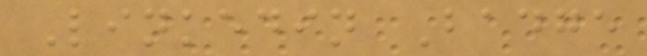Linkedin Badge
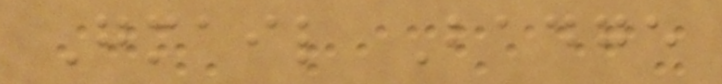Gmail Badge
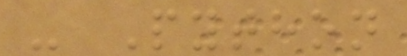- Python
